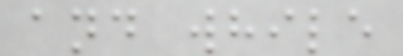and while
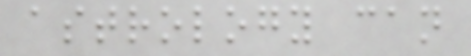astrology can
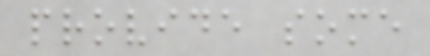provide some
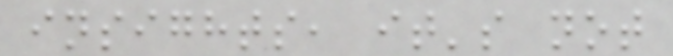insights, it's not
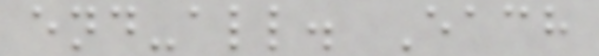end-all. Each
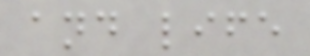and life
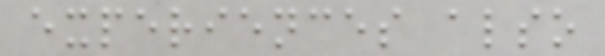experiences also
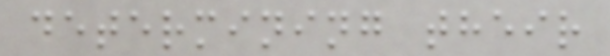determining their
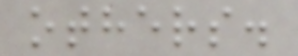others.
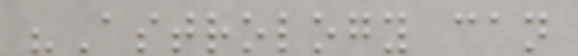"Astrology can
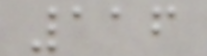116
